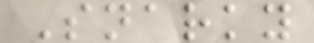Snarky
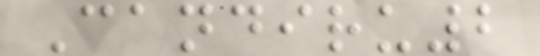Candiru2
